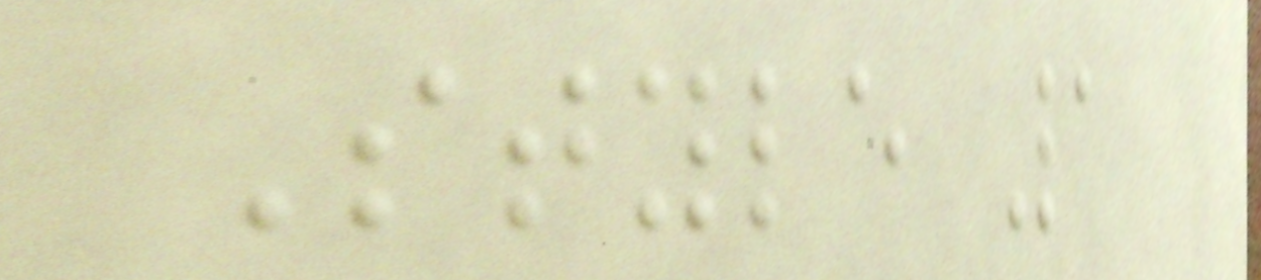Style 1
